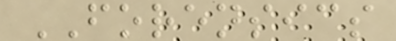FORENSICS
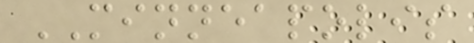MINNEAPOLIS
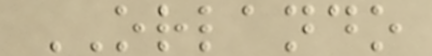ORLANDO
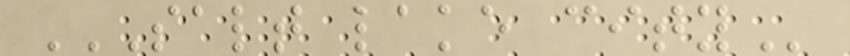SALT LAKE CITY
